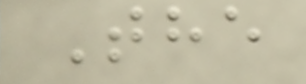The
